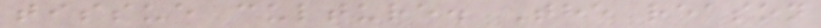tissue culture. The reason
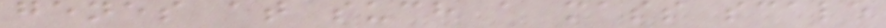genes at such a mass scale
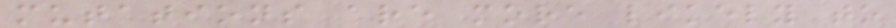mutations are more likely to
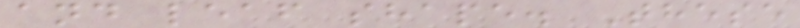and leaf shape. These
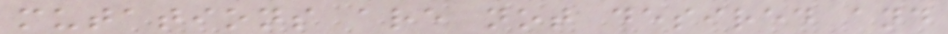mutations are not desired and
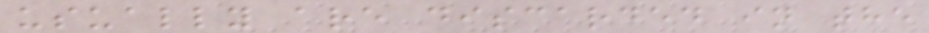usually are discarded in the
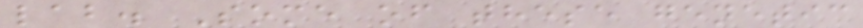lab. Some of these genetic
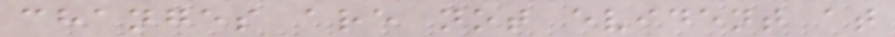changes are not evident at
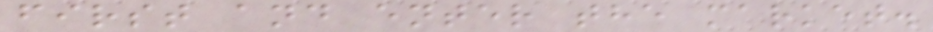first and enter the market.
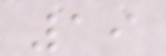19
